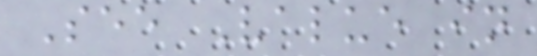See Value in
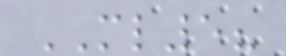ML5?
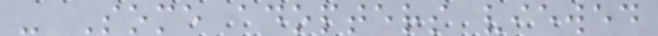- Some adopters viewed
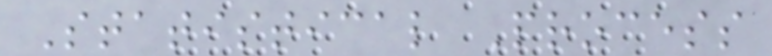Statistical Process
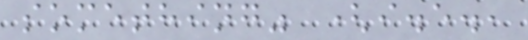something" (i.e.,
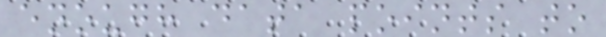enough data points to
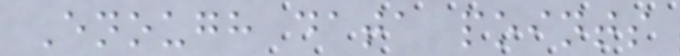Enough data points
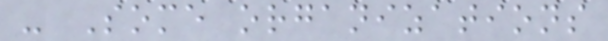- Some organizations
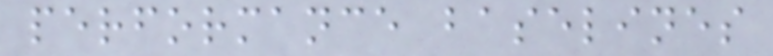performance baselines
